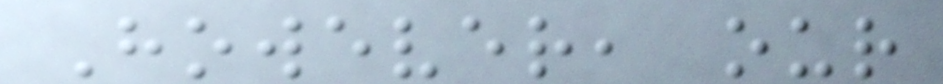However, our
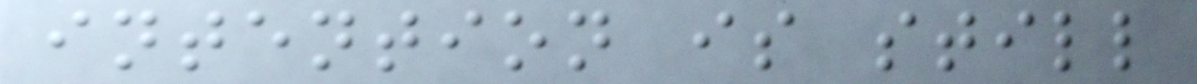intention is still
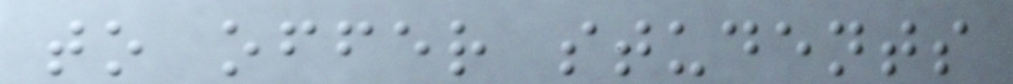to offer students
